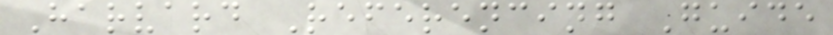Harvard Referencing Guide
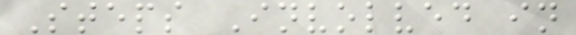Steps Involved in
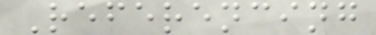Referencing
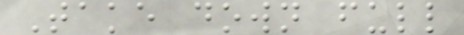Take down full
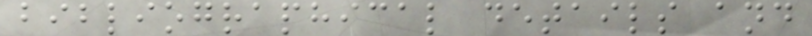bibliographical details and
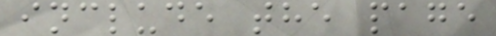include the page
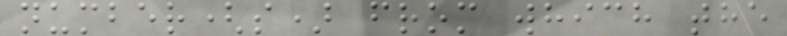number(s) from which the
